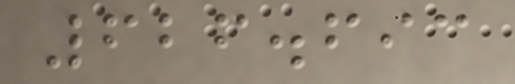626.693
